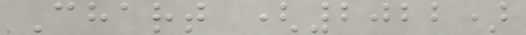Chart (2022)
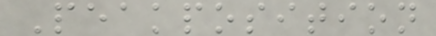Peakposition
